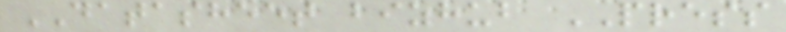DATASHEET bizhub PRESS
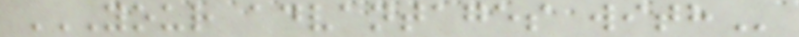YOUR ADVANTAGES WITH
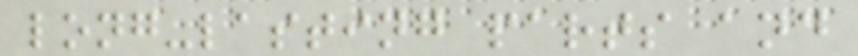long-lasting parts and
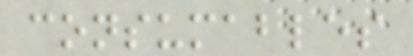consumables
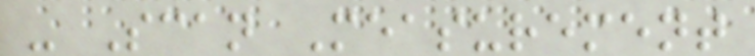- Scan Measurement
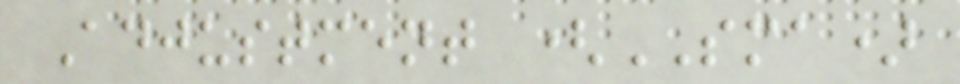Adjustment (SMA)
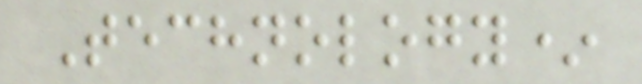Technology*
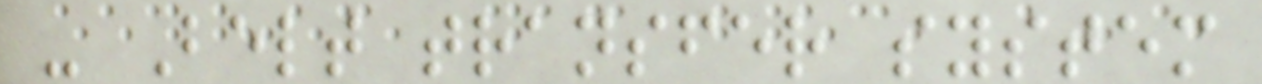- Belt transfer system
